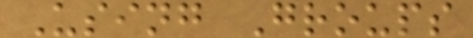Using Groups
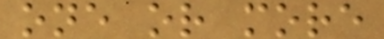one or more
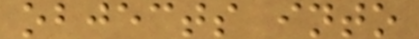objects into
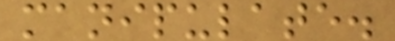manipulate.
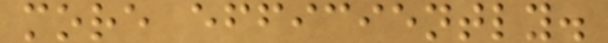more efficiently.
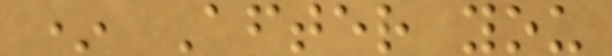* After you
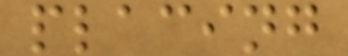placing
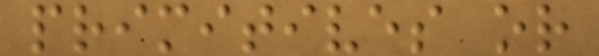primitives or
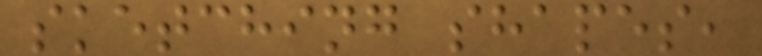sketching shapes,
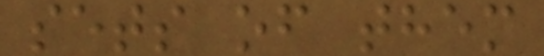sets of them
